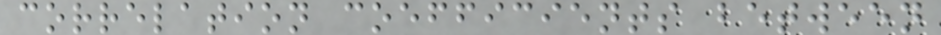correlation coefficients between
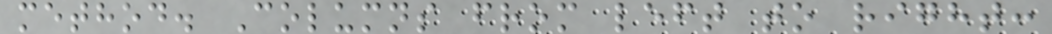method. Columns from left to right:
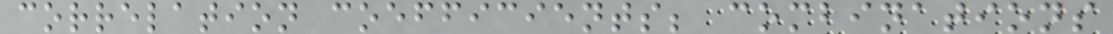correlation coefficients; combinations
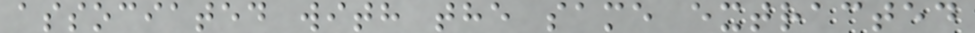associated with the same extracted
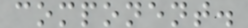component.
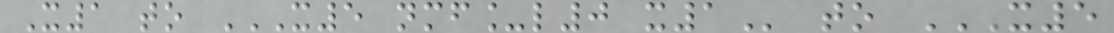X1 to X5 NMF_L0 X1 to X5
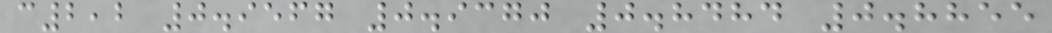c2,2 0.9567 0.9370 0.8484 0.8855
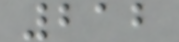212
